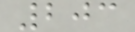203
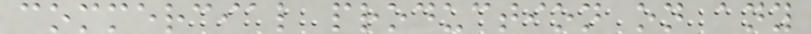commercial production on any
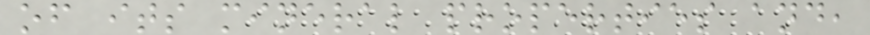of its mineral properties and,
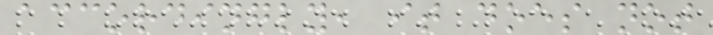accordingly, it does not
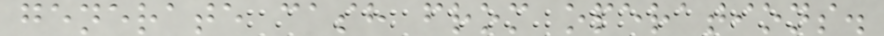generate cash from operations.
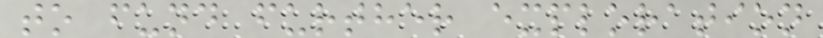to fund further exploration
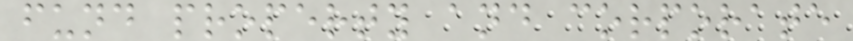fund property and corporate
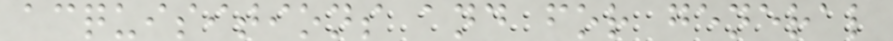acquisitions and for general
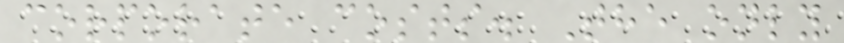corporate costs. The only
